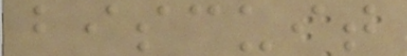biscuit
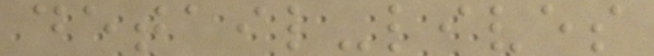detail-lives
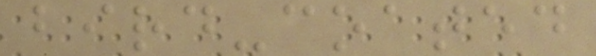bird-coated
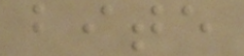bite
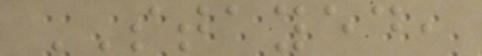STAYED,
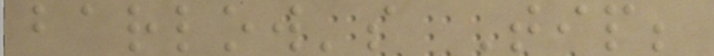barlow's Tip;
